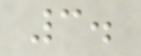3.
